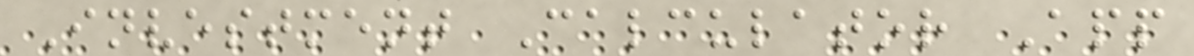Investment Calculator App
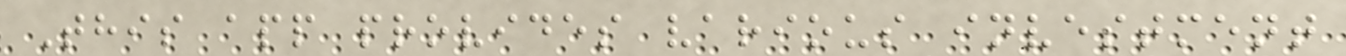This app provides various investment
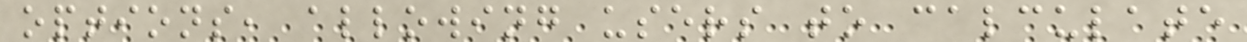options, allowing users to calculate
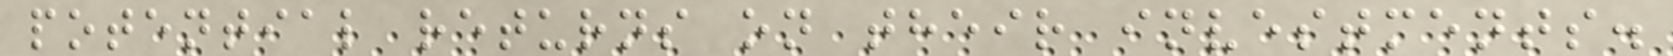potential returns on their investments.
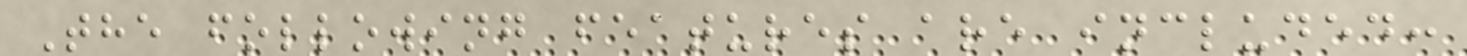The following features are included:
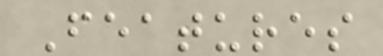Features
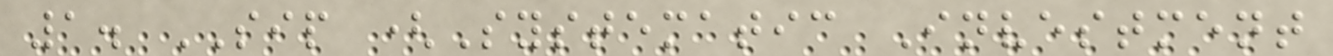1. SIP (Systematic Investment
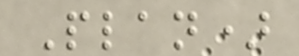Plan)
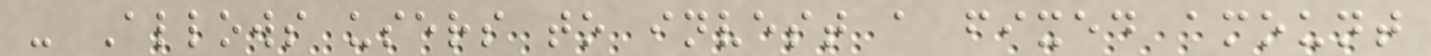- Allows users to invest a fixed amount
